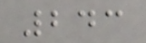243
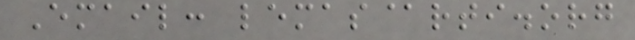Email: lemas@rti.org
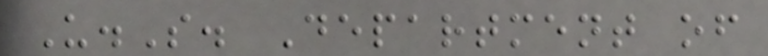U.S. Department of
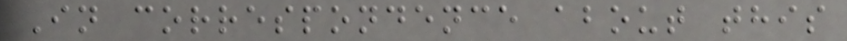In correspondence about this
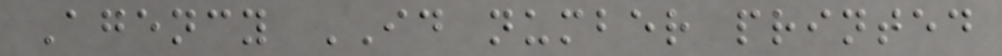Agency ID number printed
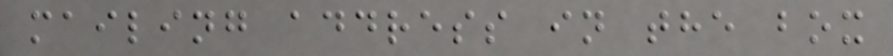mailing address in the box
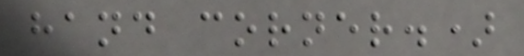hand corner.)
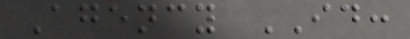Agency ID:
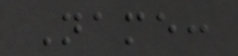Name:
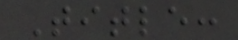Title:
